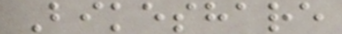Bikeshare
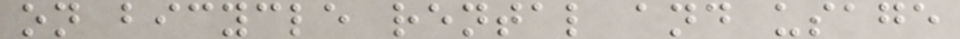on bicycle rental and usage
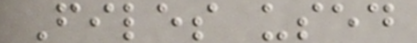Files used
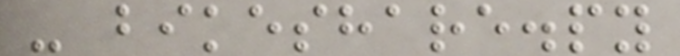- bikeshare.py
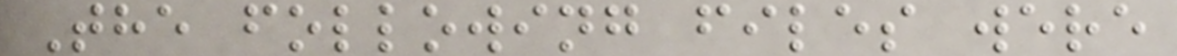The following files were
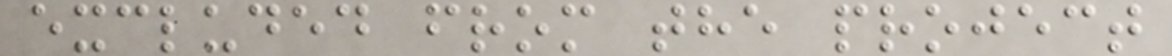excluded from the project
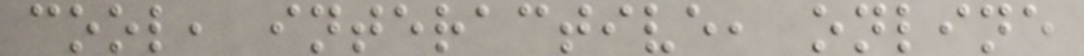cool, interactive, online
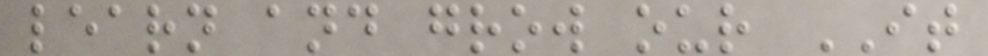learn and grow our IT
